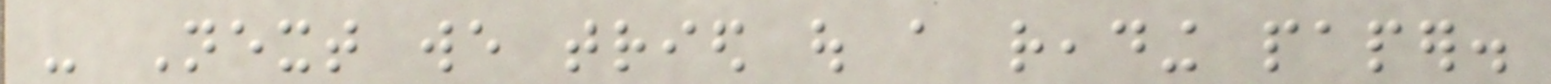- Next we tried out a reading paper.
